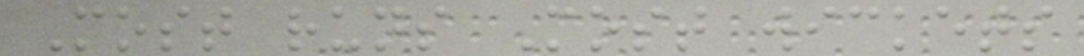Most runs Most wickets
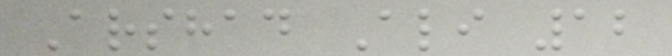Arshad Ali 12
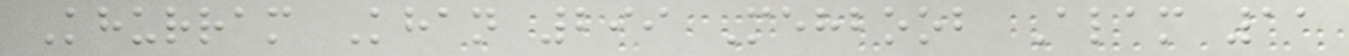Khurram Khan 299 Mehboob Alam 11
